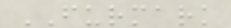FURMARK
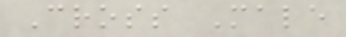Cross Male
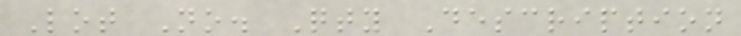Lot No. Qty Description
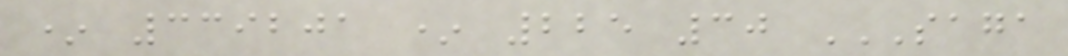* 339201 * 225 30 SAGA
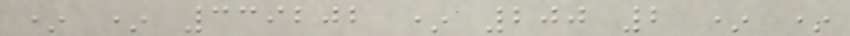* * 339202 * 200 2 * *
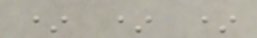* * *
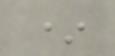*
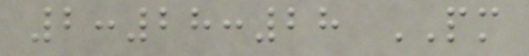2:28:28 PM
